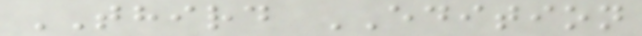THIRD EDITION
